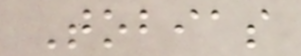Tobias
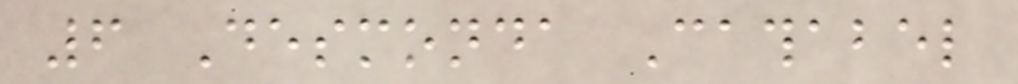6 Desmonda Cathabel
